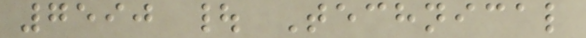7590 | Technical
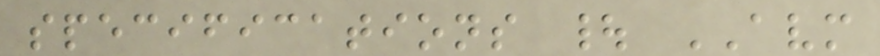specifications | AVM
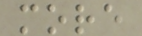more
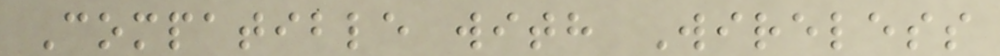Compatible with Wireless
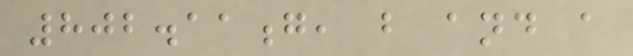802.11g, b and a
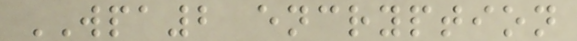WPA2 encryption
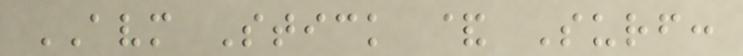AVM Stick & Surf:
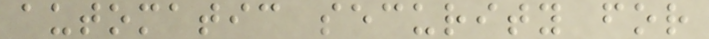automatic security for
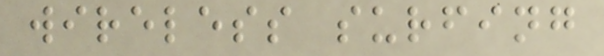wireless surfing
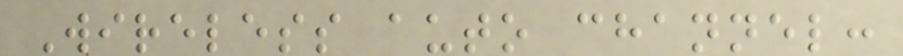Wireless auto channel:
